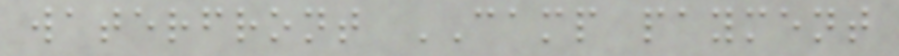waterfront CAMP payment
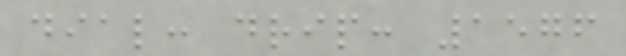dial: drip: 1576
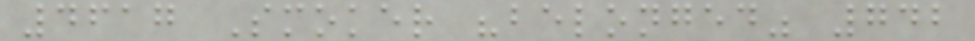4617 Smoker "belonged" 742
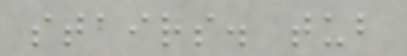stairs. tub
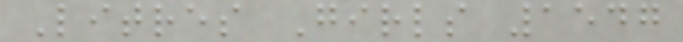Litres Girls 1547
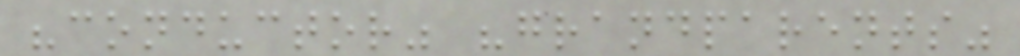"conductor" "grandparents"
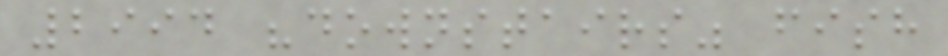2994 "downstairs" fish
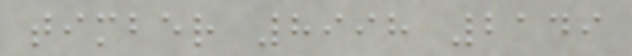timber 8998 2149
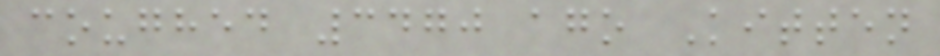coughed 3470 ago Kitten
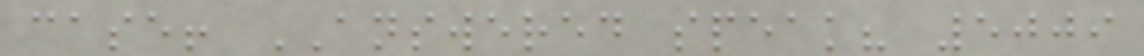case! ANSWERED speak? 5009
